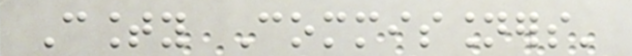County Commissioners'
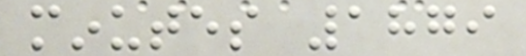minutes 1879
